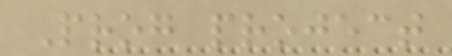Prog project
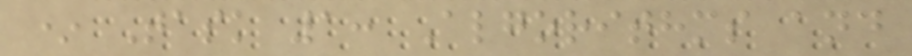* Task 1: Algorithms and
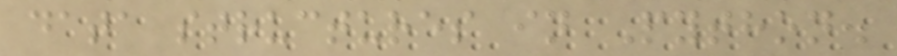data structures in Python.
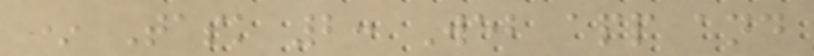* Task 2: Web app and
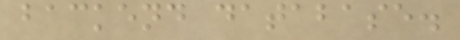backend database.
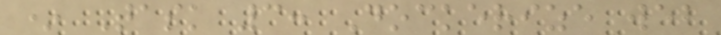* Task 3: Dockerize web
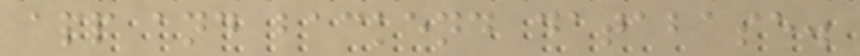app and backend database.
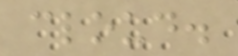cloud.
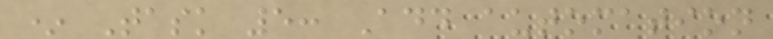* Task 5: Add automation
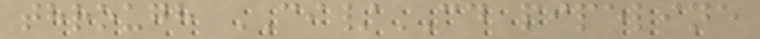through CI/CD pipeline
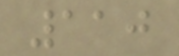110
